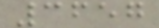3657
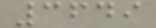3649
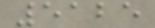5125
